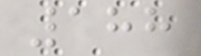188
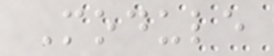Module
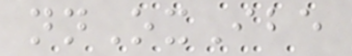nnOxIbe
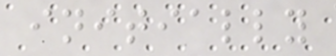initially
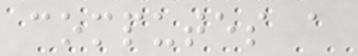computes a
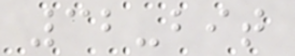32-bit
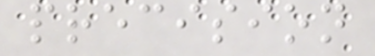precision
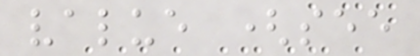value (see
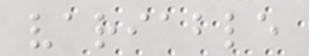variable
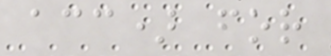acc) for
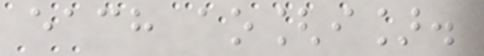each ao[i].
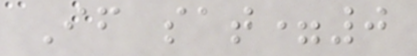If sat=0
